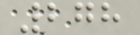278
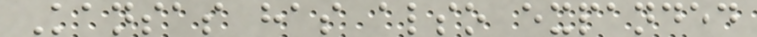Kansas has also expanded
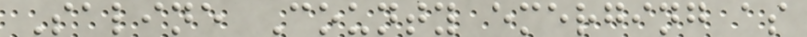Saline County emerging as
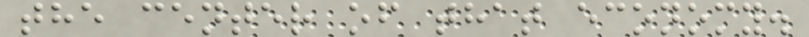the center of that economy.
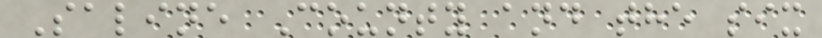Saline County and the six
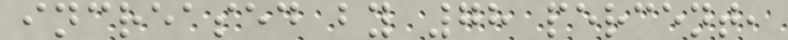increased by 78 percent,
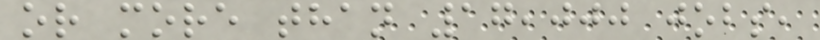or more than 17,000 jobs,
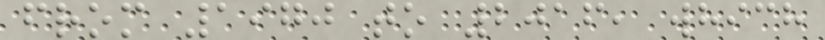from 1970 to 2016, which
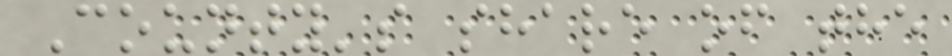County's share of the
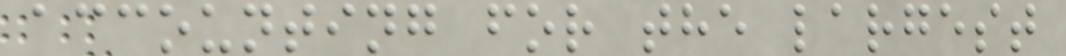accounting for the largest
